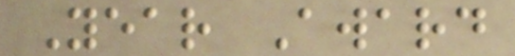Year Award
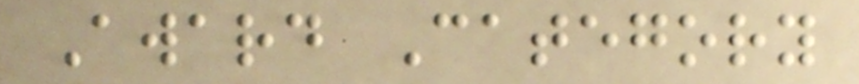Award Category
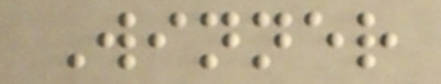Winner
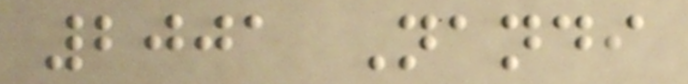2001 Nandi
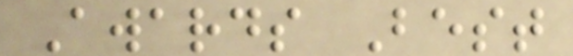Awards Best
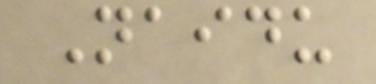Naidu
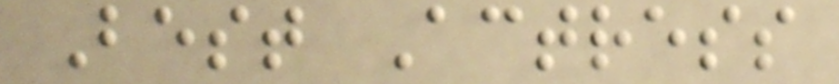Best Actress
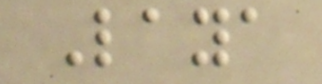Laya
